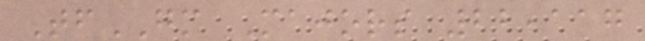TfGM Majors 22,117
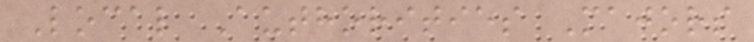Local Authorities Majors
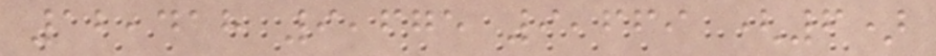12,418 9,675 9,669 (6)
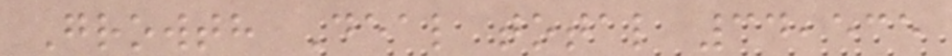Growth Deal total 34,535
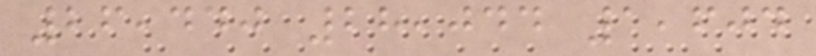26,440 28,044 1,604
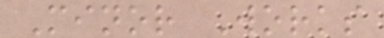Minor Works
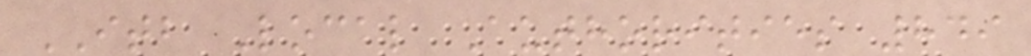ITB Local Authorities 849
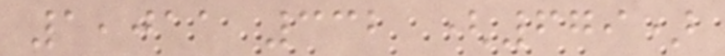1,011 332 (679)
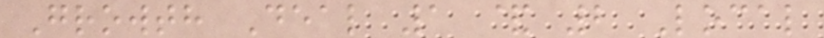Growth Deal 1 & 2 Local
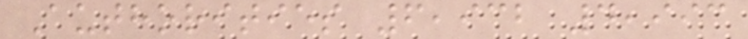Authorities 6,932 4,993
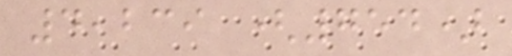4,239 (754)
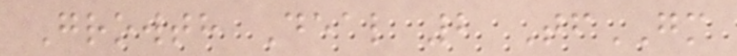Growth Deal 2 TfGM
